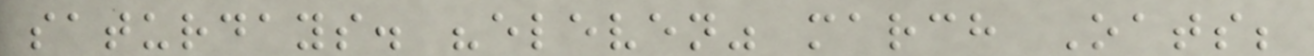saturdays. "eleven" march Oats;
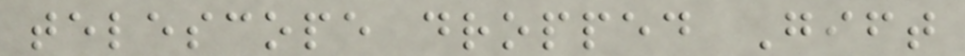telescope dropped Gift
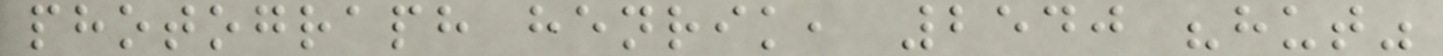photograph henrik, 2540 "hut"
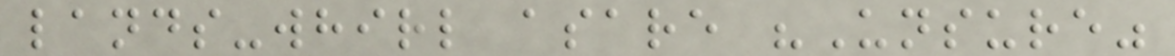lands-whirl asare "Unsure"
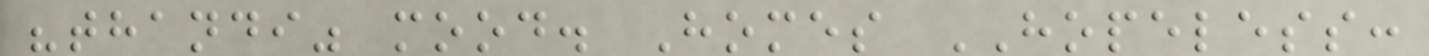"thandi" mood. Homes HOPELESS:
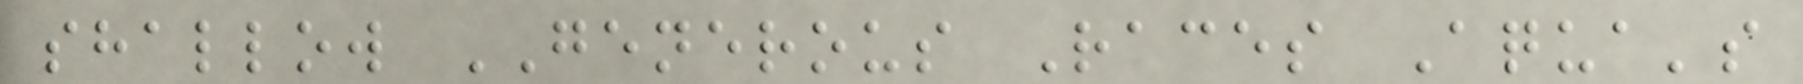shallow GENEROUS Races Aqua's
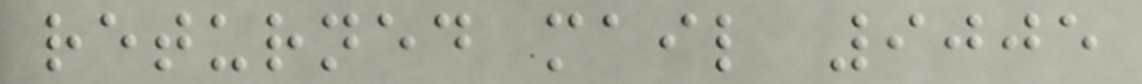returned mail 9005
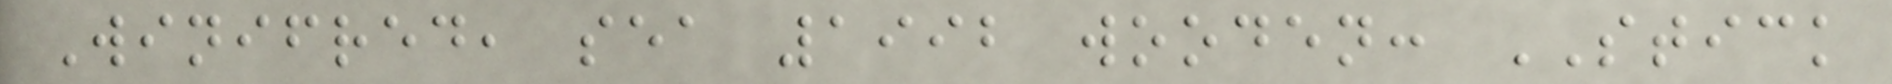Winifred, sea 1992 wooden: STICK
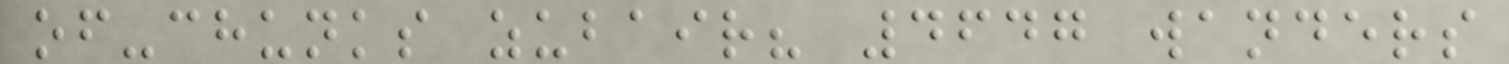of-chunks zubair? 4647 wanders
